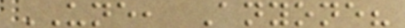UNE, Anyone?
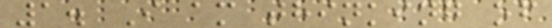1. I am thinking of
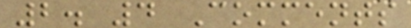2. 4 Comments
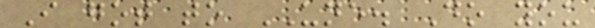I got to UNE. Do you
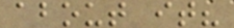about it?
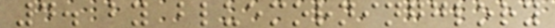4. by bluemorningglory
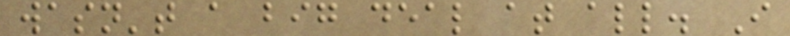wasn't a big deal at all. I
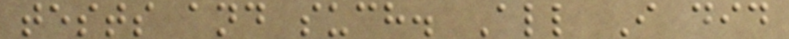tests and such. All I did
